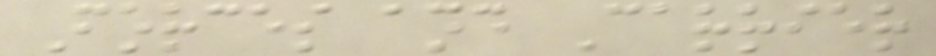Forces and Carrier
